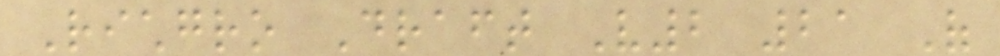Richgro Draft V2 21 Of
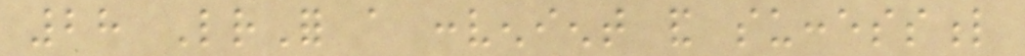28 LrFor a convenient and successful
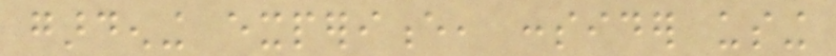gardening experience, consider using
